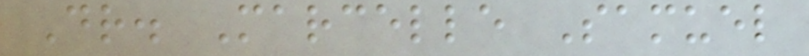Dr. Marcelle Samuel
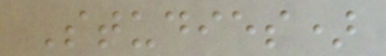Studies)
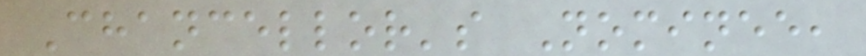Chancellor's Nominee,
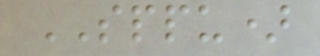SPPU)
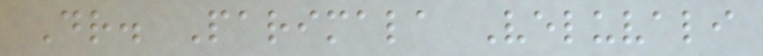Dr. Parimala Veluvali
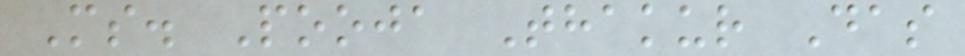Ms. Pooja Thakur Das
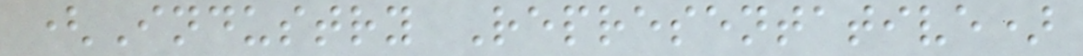(Industry Representative)
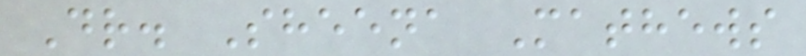Dr. Sheena Mathews
